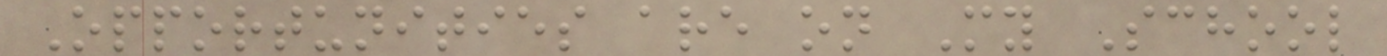Opportunities are on My School
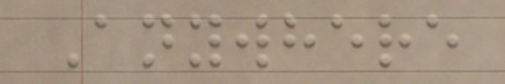Anywhere
